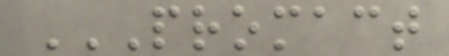PROMACT
